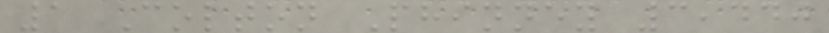1 Colton Phinney 3,440
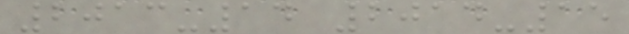2013-14 2014-15
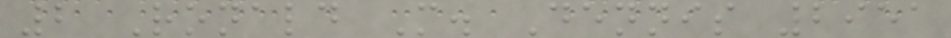2 Ronald M. Dennis 2951
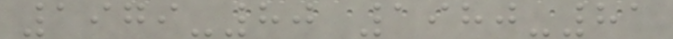1979-80 1980-81
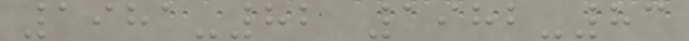1981-82 1982-83
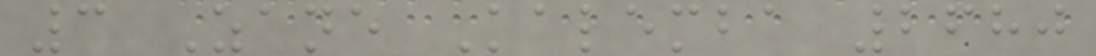3 Zane Kalemba 2680
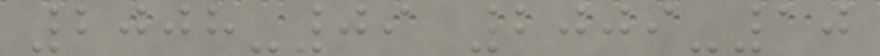2008-09 2009-10
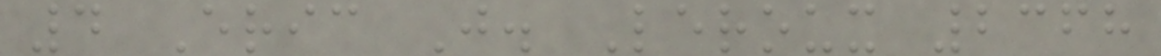4 Eric J. Leroux 2368
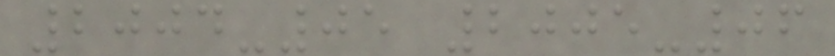2004-05 2005-06
